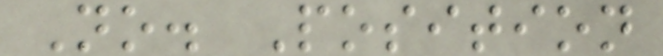No. Position
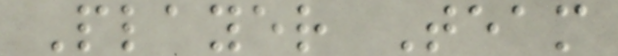Player Team
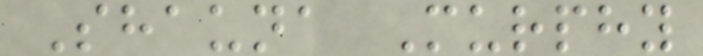Shauna Murphy
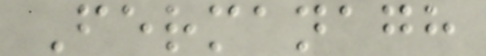Fermanagh
